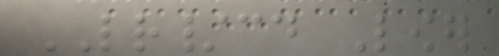LR/cd Lower
